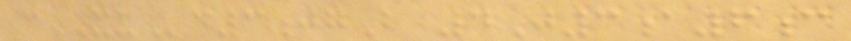cXUd3jgB 4J3a6c
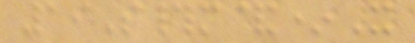19S#m&*X
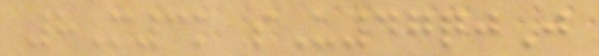8M3k sU47qjJ
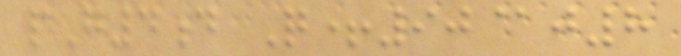pG4d Q+90@j8
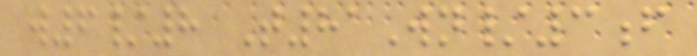w6/8 T81Wn/3f
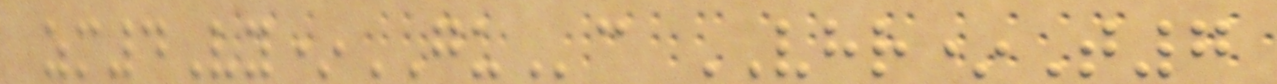zm4Vy*GUc VHR*T7
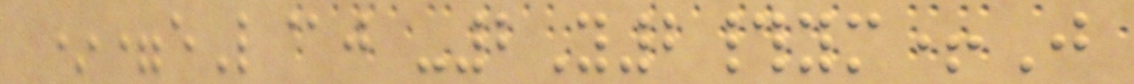*=eL@j -2Y2#ym+J
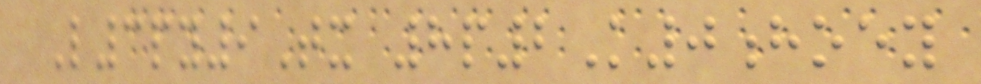L3py9Tx 8p2K0hoey
